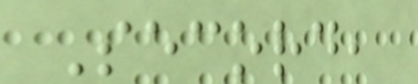Secord,
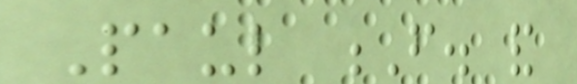Paul F. and
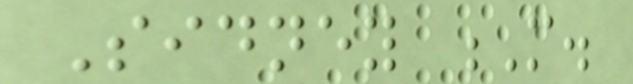Sidney M.
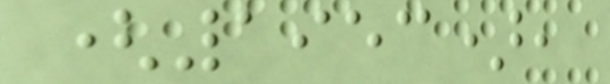(1953),
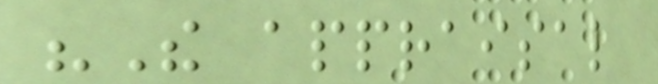"The appraisal
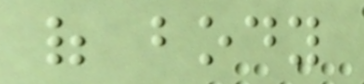of body
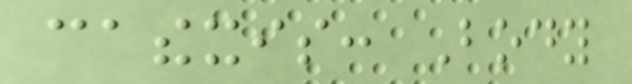cathexis: Body
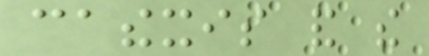cathexis and the
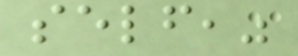self,"
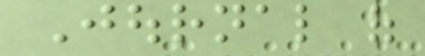Journal of
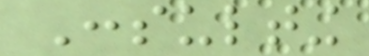Consulting
